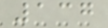137
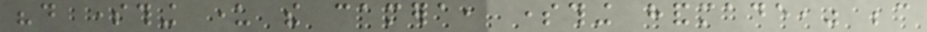"do something under the camera, something handmade," because
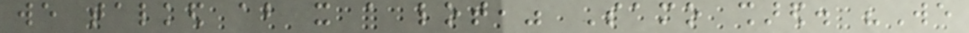we talked about it a lot," Samo shared. "We
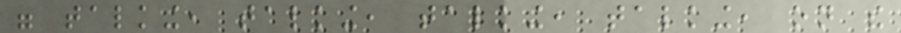were talking, talking, talking, talking, on the
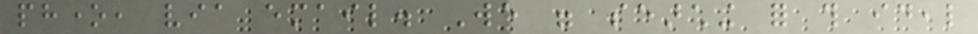phone, via email. We were searching for this ideal
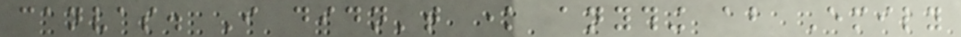canvas. I didn't know anything about Emily
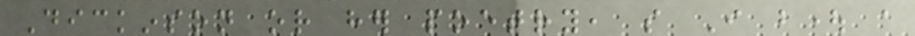Dickinson or her poetry, so I bought a
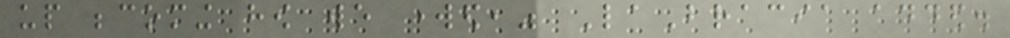up becoming how we worked," LaBracia added.
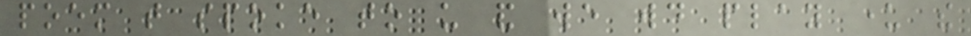poem that spoke to us and we would play under the
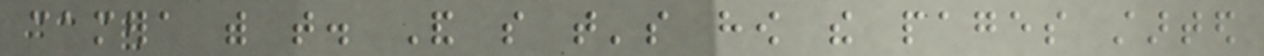camera with that. And so that's how the pages started
